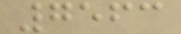7563
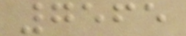7565
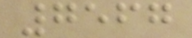7567
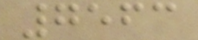7563
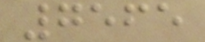7565
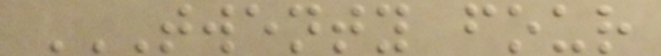TWENTY FOUR
